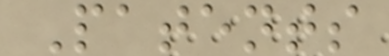Patents
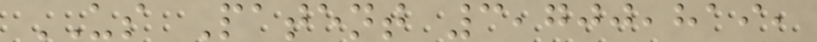US Patent 3,700,819,
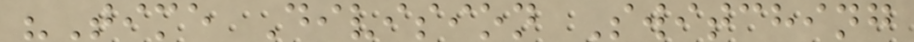"Time Division Switching
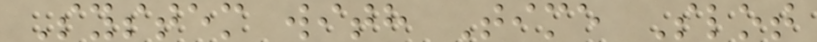System with Time Slot
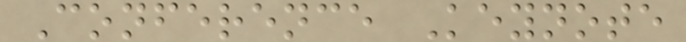Conference Keynote
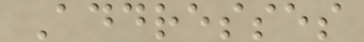Addresses
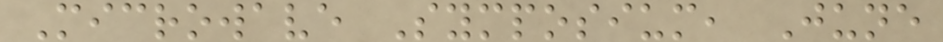Microwave Symposium, June
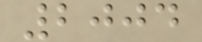2004
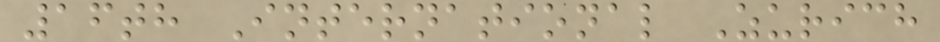16th International Zurich
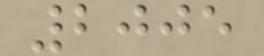2005
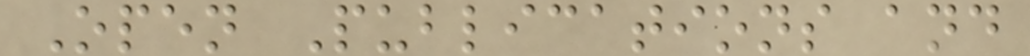Open Publications and
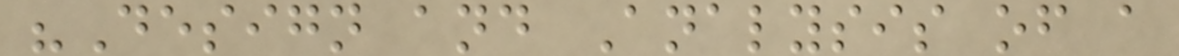"Design and Analysis of a
